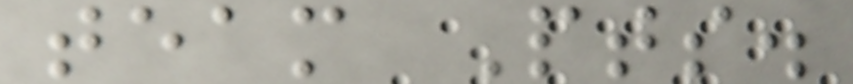team Pts.
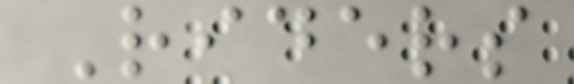Riders
